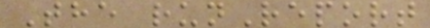The runReport
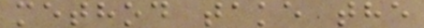method take the
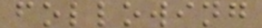following
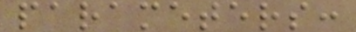parameters:
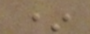*
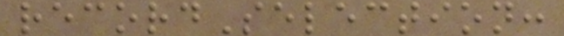recordSelection:
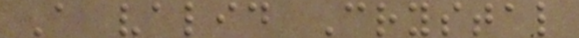A valid Crystal
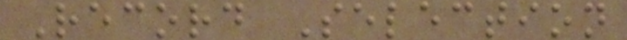Record Selection
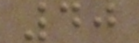40
